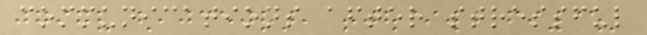communications after stressful
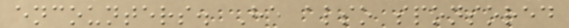encounters. He also sponsored
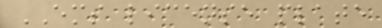EMS license plate
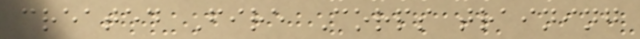created Fire Corps training
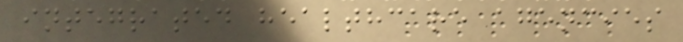integrated healthcare agencies
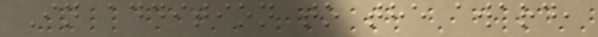In addition to the award,
